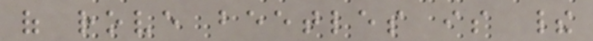of rove beetles is their
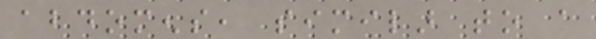abdomens, similar to a
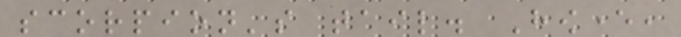scorpion's tail. However,
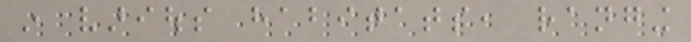in various habitats, ranging
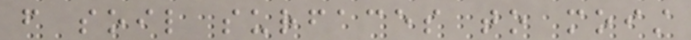from soil surfaces to moist
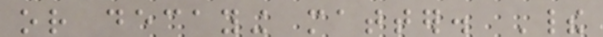or decaying matter. Their
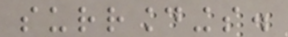surroundings.
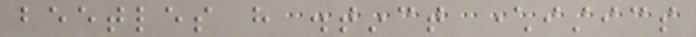beetles have distinct characteristics
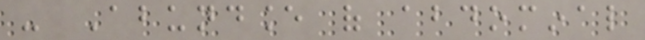- Abundance of abdominal
